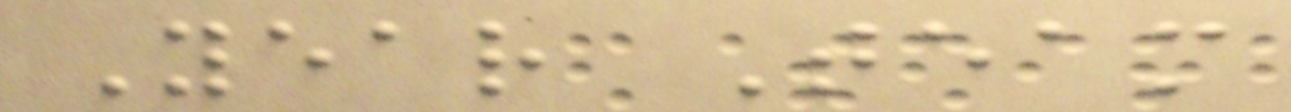Year Team
